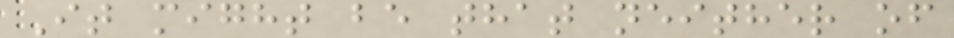It might be that neither of
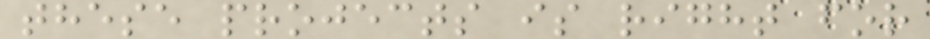these projects is right for
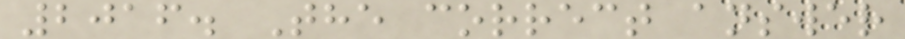2016. The correct answer
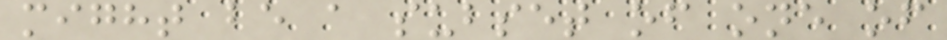might be a subset of one of
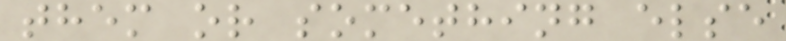them or something else
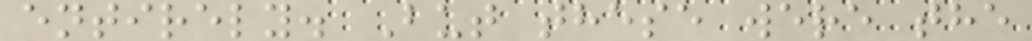entirely. But these were the
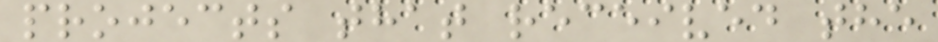projects that received the
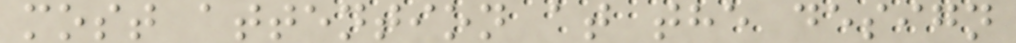most attention at the design
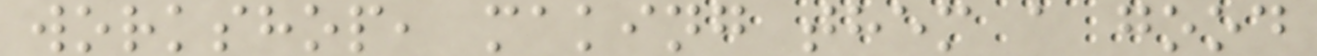workshop, making them a good
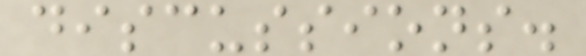discussions.
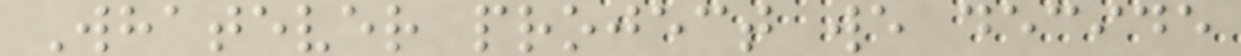Whatever project we decide
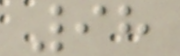98
